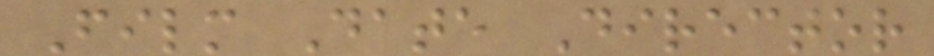Film Date Director
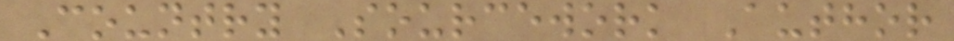Country Sourcework Author
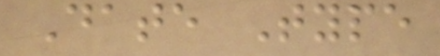Date Type
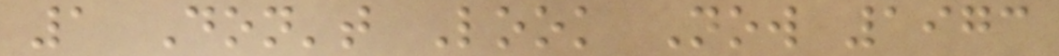1 Don't Look Now 1973
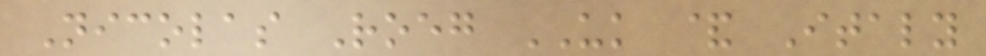Nicolas Roeg UK & Italy
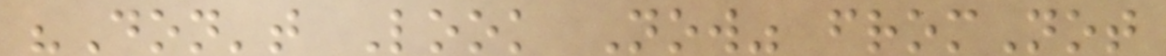"Don't Look Now" fromNot
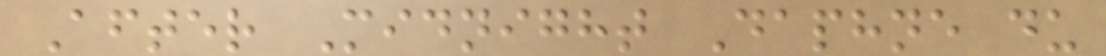After Midnight Daphne du
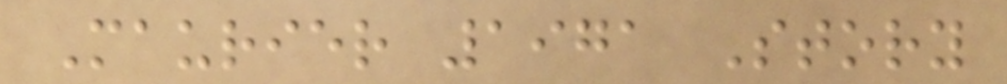Maurier 1971 Story
